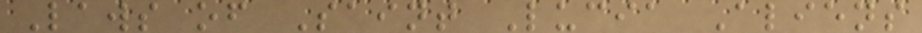Laws of Saint Lucia Aliens
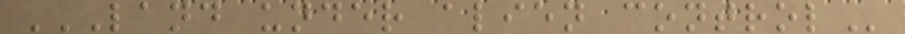LAND UNDER ALIEN CONTROL
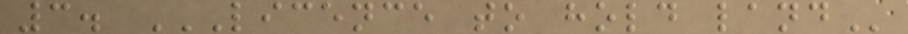3. LICENCE TO HOLD LAND
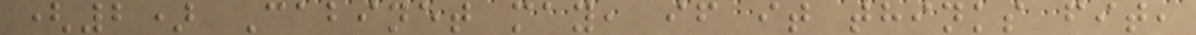(2) Cabinet may, if it thinks fit,
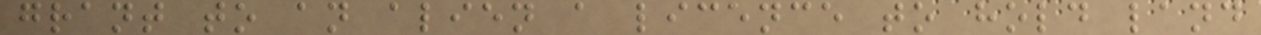grant to an alien a licence to hold land
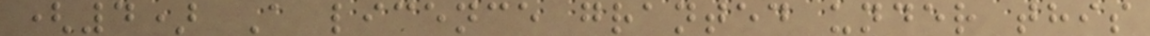(4) A licence granted under this
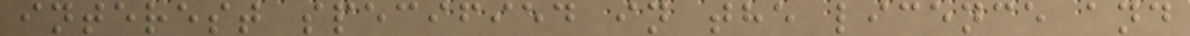interest specified in the licence and
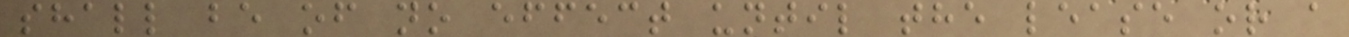shall be of no effect until the lease or a
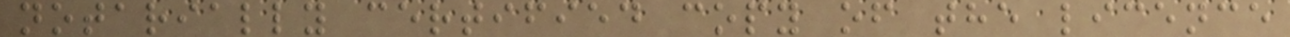notarially certified copy of the licence
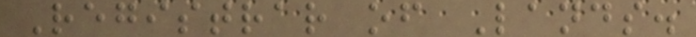Registrar of Lands.
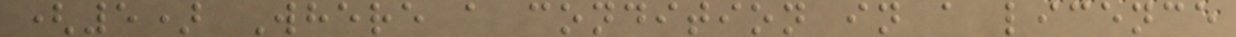(5) Where a condition in a licence
